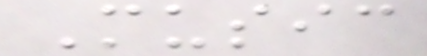Music
